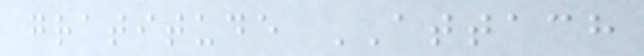gratitude ATTACH
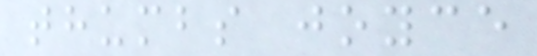thumbs joyce
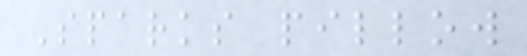Sparks pillow
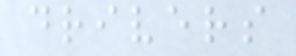drivers
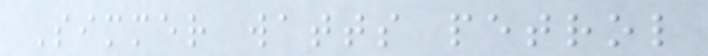Simmer watts petrol
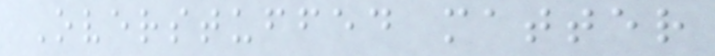Overstuffed matter
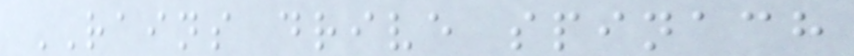RAINS drive spinach
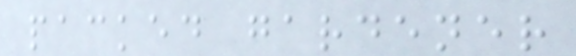packed gardener
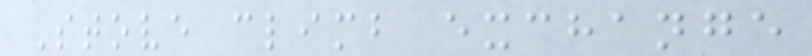Stove climb exchange
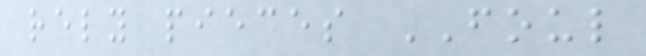rely pieces FOUL
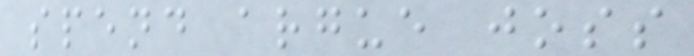spend argue joss
